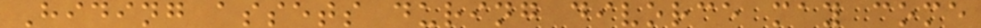Hiding assets during divorce may come
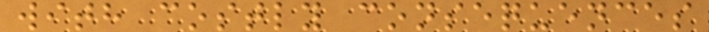with costly consequences
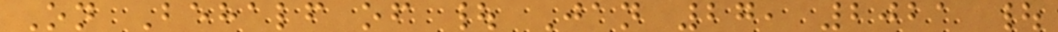On Behalf of | Jan 27, 2021 |
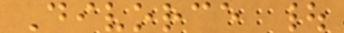Divorce |
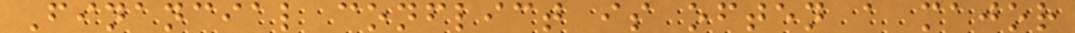Financial conflict is often a major
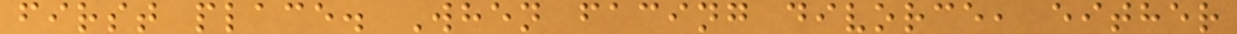first place. When facing divorce, either
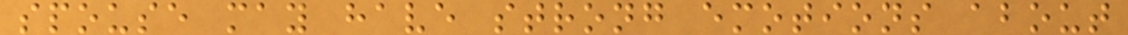spouse may have strong emotions about
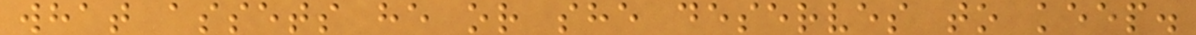what assets he or she deserves to keep.
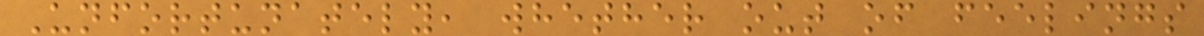Unfortunately, whether out of feelings
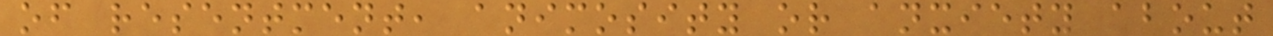of resentment, animosity or anxiety about
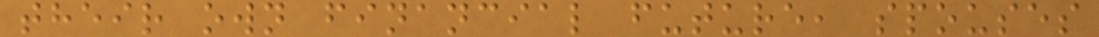their own financial future, spouses
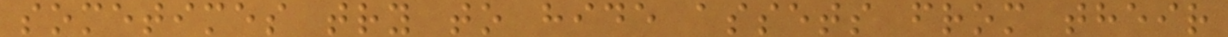sometimes try to hide assets from their
